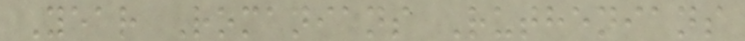Year Romanians Ruthenians
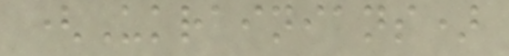(Ukrainians)
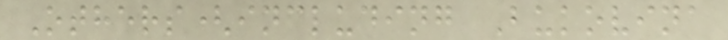Others(including Bukovina
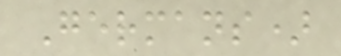Germans)
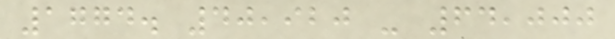1774. 40,920 - 64,000
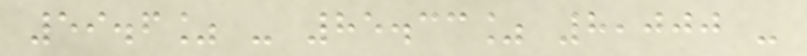59.6% - 85.33% 8,000 -
